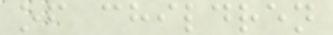of children
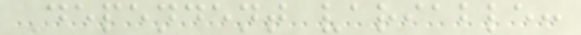Dependent variable:
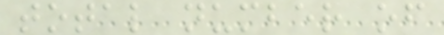total number of
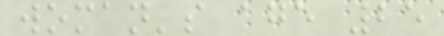woman's age 25
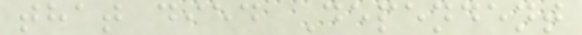that died Dependent
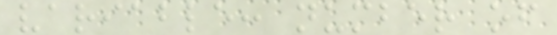variable: number of
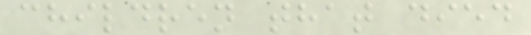children that died
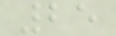25
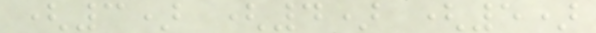(3) (4) (5)
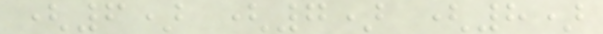(6) (7) (8)
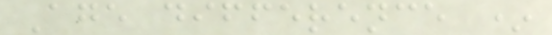Age difference *
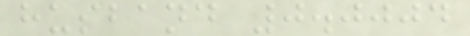husband 0.0004
